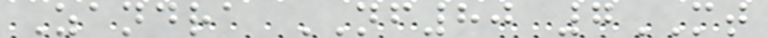Zandra NF80 7MT
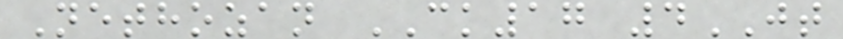Nethozan CK17 4JT
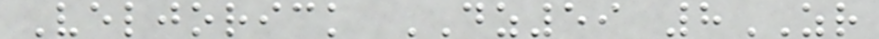Veljorick DZ59 8ZR
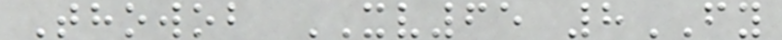Thowob XV65 8FY
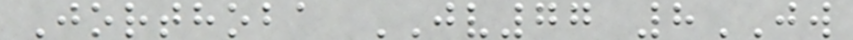Jorthoba JV77 8JW
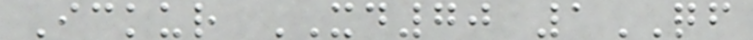Ickur XD70 1QF
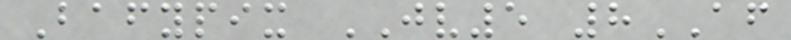Bafypix JV5 8AF
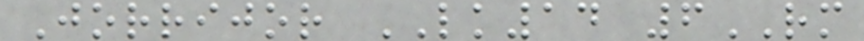Jorrijor LK14 6RM
